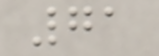71
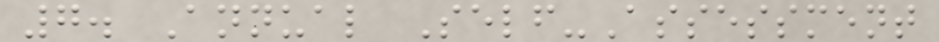7. Annual Self-Assessment
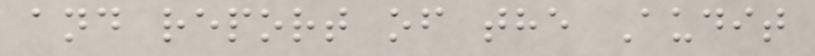and report of the Audit
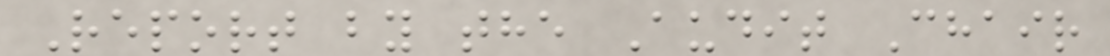Report by the Audit Chair
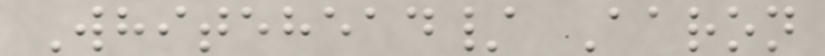Whitehead/ Aaron
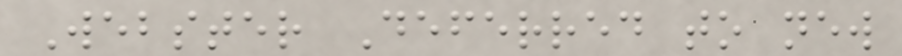Webster Deferred to new
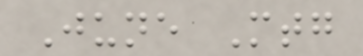June Mtg
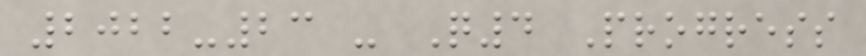2022-23 - Q4 Progress
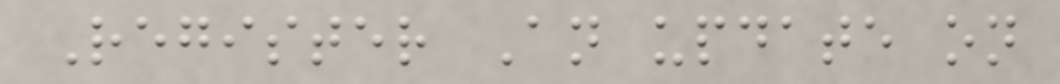Register An update on
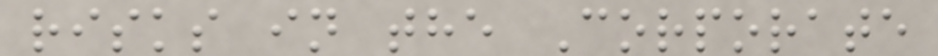risks in the Corporate
